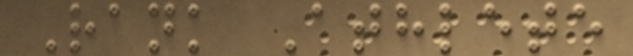Rank Athlete
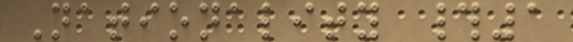Nationality #1
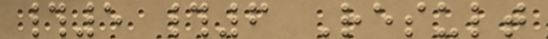#5 #6 Result
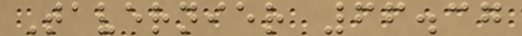Tavernier 66.37
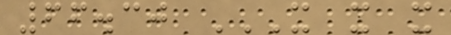66.30 X X X
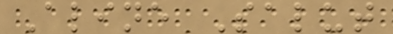Aline Salut
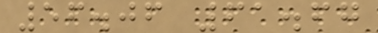56.06 61.67
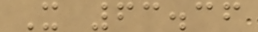X 63.36
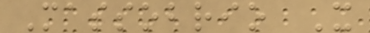Massobrio X
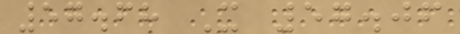57.68 X 57.06
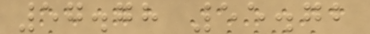57.78 55.72
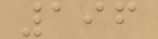196
